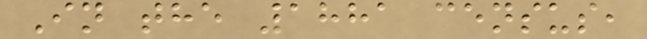In the 1881 census,
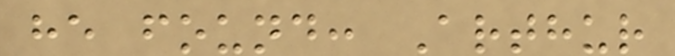he found: Arthur
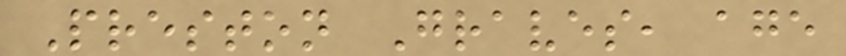Preston Graves, age
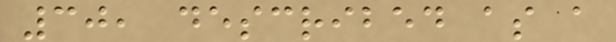30, described as a
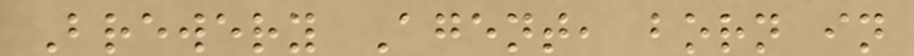Brewery Agent, born in
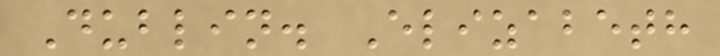Dublin. Elizabeth
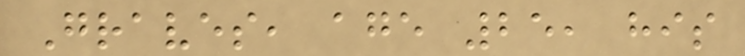Graves, age 25, his
